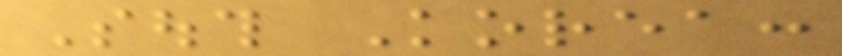South Korea:
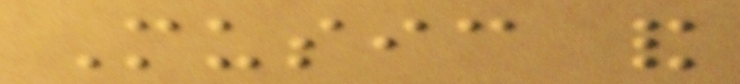Music and
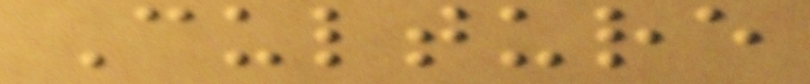Culture
